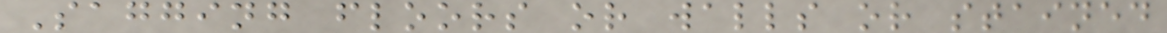Sagging floors or walls or stained
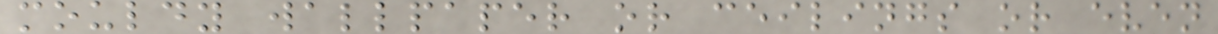mouldy wallpaper or ceilings or even
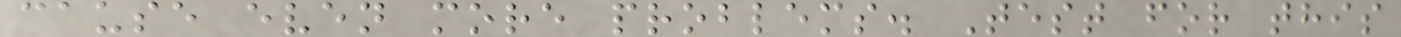cause even more problems. Test for this
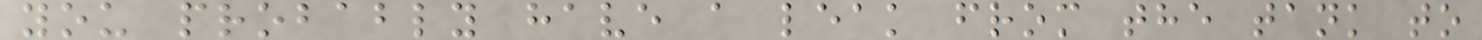you probably have a leak from the tank to
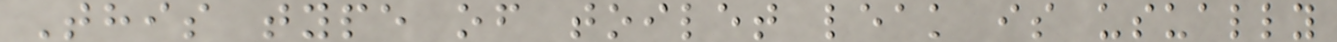This type of toilet leak is usually
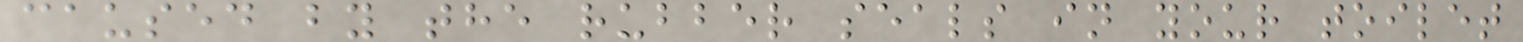caused by the rubber seals in your toilet
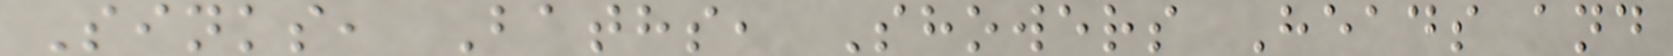Sinks, Baths, Showers Heads and
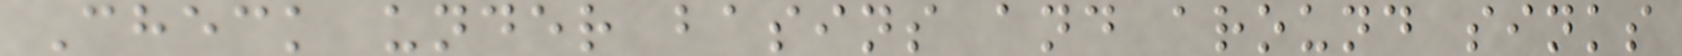Check under basins and around sinks
